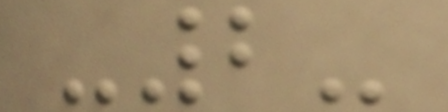-2-
